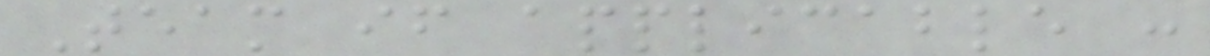Team if applicable :
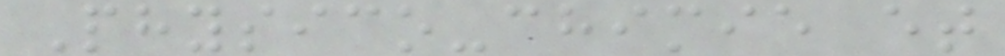Physico-chimie et
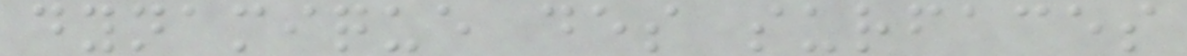dynamique des surfaces
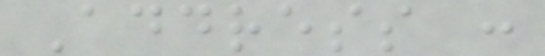Address :
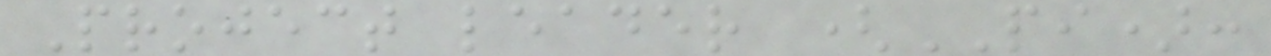Project leader (PI):
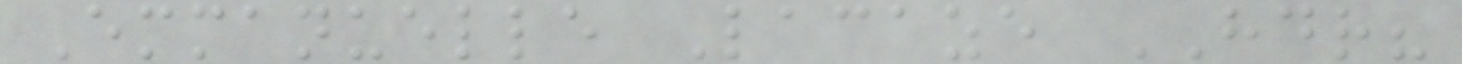Emmanuelle Lacaze HDR?
